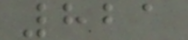821
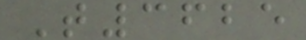T3625
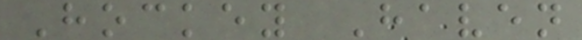Hockey Haven
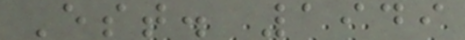Est. 1949
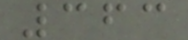363
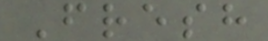Fresh
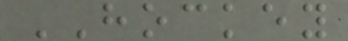HOCKEY
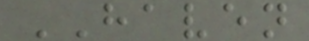HAVEN
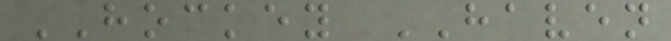HOCKEY HAVEN
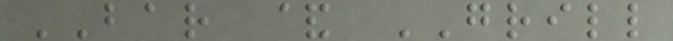BAR & GRILL
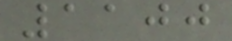1100
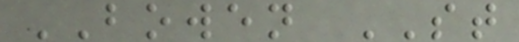BOWEN ST
